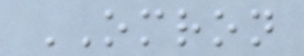OMRON
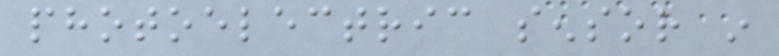photoelectric sensor in
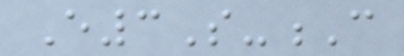E3S-C
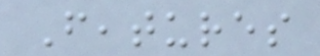Features
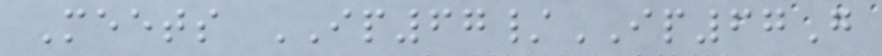Meets IP67/IP67G
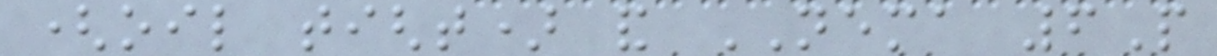(oil tight) and NEMA 6P
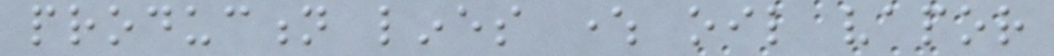production lines where oil vapor
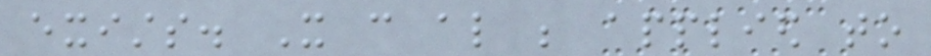exists. It can also be applied to
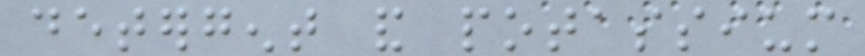detergent and potassium
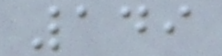149
